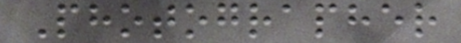Photographer
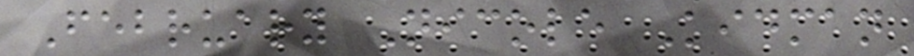February Nicole Kidman
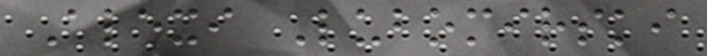Alexi Lubomirski
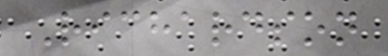Richardson
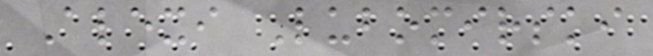Alexi Lubomirski
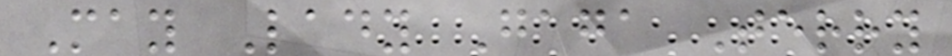May Lady Gaga Terry
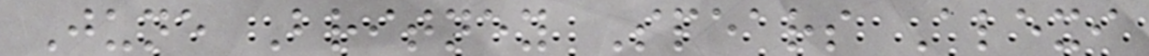June Britney Spears Alexi
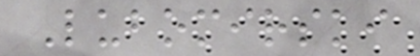Lubomirski
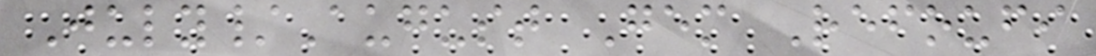July/August Gem Refoufi
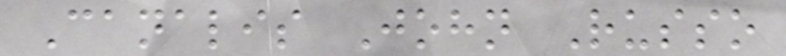Canalis John Russo
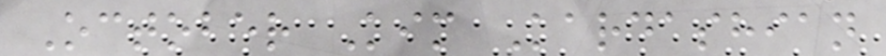October Kim Kardashian
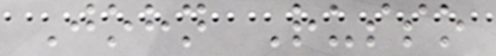John Russo
